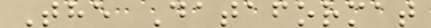The Dataformat
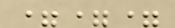===
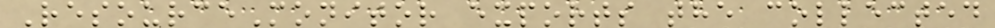ResourceMonitor exports the collected
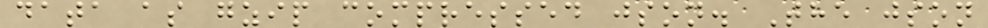data as gzip compressed json. The json
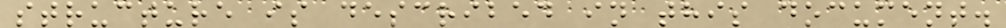structure is described in this document.
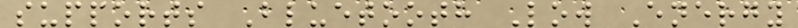supports Bluetooth Low Energy
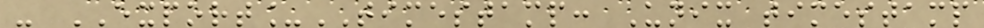- EXPORT_TIMESTAMP: Unix timestamp
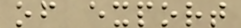of export
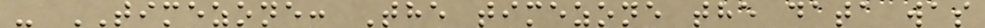- TIMEZONE: The timezone the data was
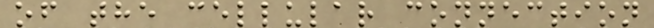of the cellular connection
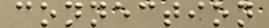connection
